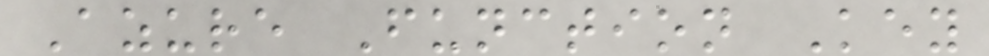Azure Function Key
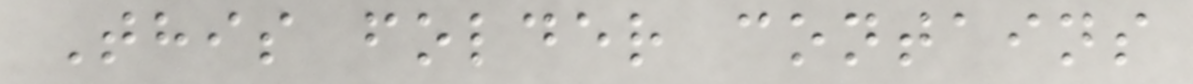This folder contains
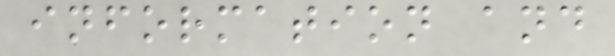information and
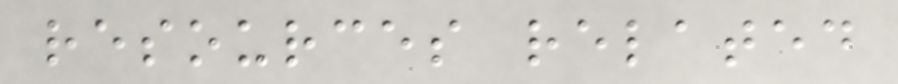resources related
